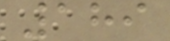189
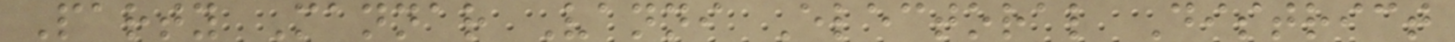Party Mannar Vanni Electoral District
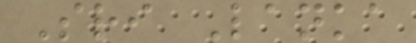Sri Lanka
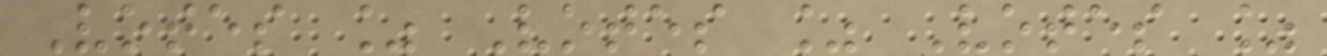Votes % Votes % Votes %
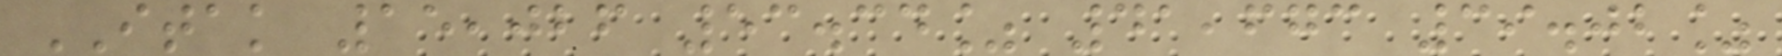ITAK 15,026 53.34% 41,673 39.02%
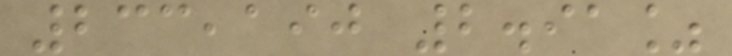233,190 2.91%
